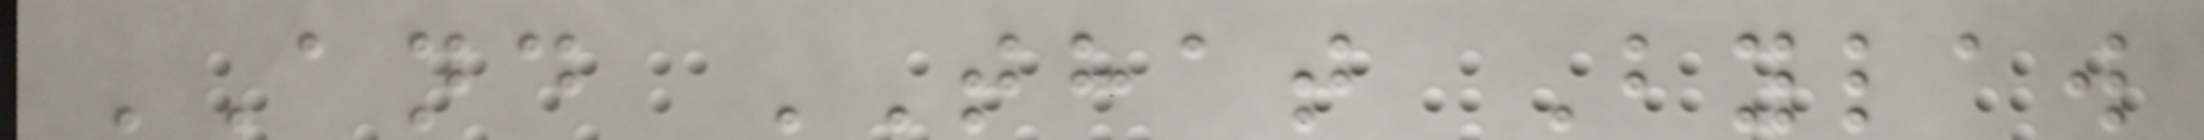AND THAT Bylaw
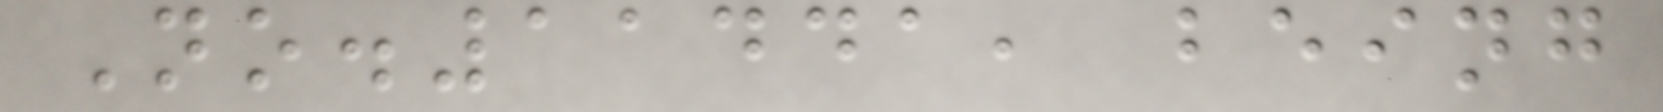No.11441, being
